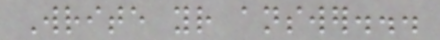Write your answer...
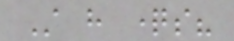Still have questions?
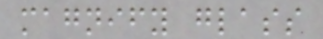magnify glass
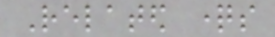Related questions
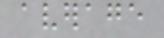average
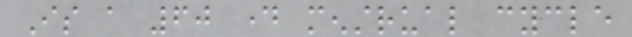Is a 60 day menstrual cycle
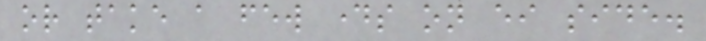or take a few days on either side.
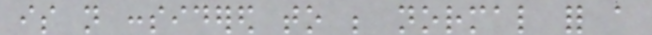is not considered to be normal for a
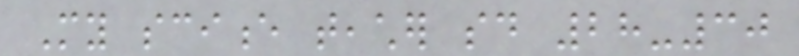My science teacher said 28-30
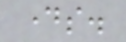days.
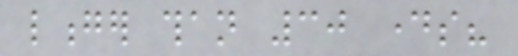longer than 30 days?
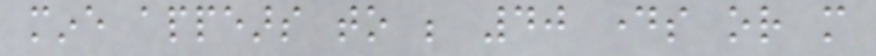mine appears to be 40 days or more
